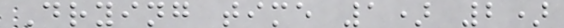Drying time 1) 2)
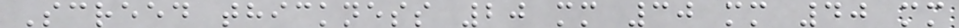Screed thickness 20 mm 30 mm 40 mm
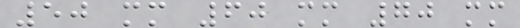50 mm 60 mm 70 mm
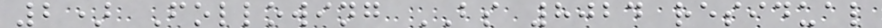2) Following BS 8024 residual
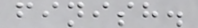finish.
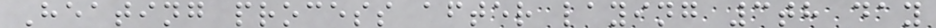Heating process after laying 3th day
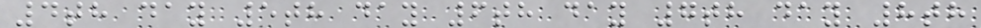4th day 5th day 6th day 7th day 8th
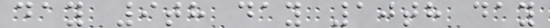day 9th day 10th day
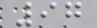97
